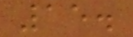15.
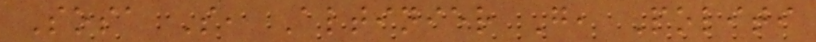Sosa S, Altinier G, Politi
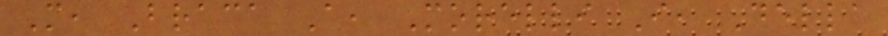M, Braca A, Morelli I, Della
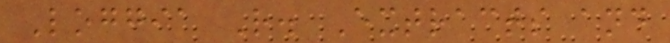Loggia R. Extracts and
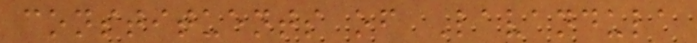constituents of Lavandula
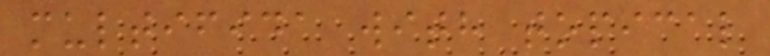multifida with topical
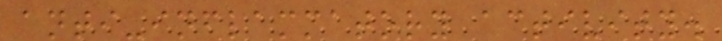anti-inflammatory activity.
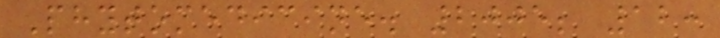Phytomedicine. 2005; 12:
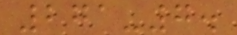271-7.
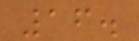16.
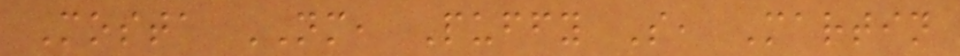Mosta NM, Puffy S, Martin
